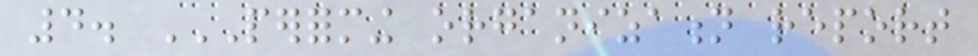4. PERFORMING ORGANIZATION REPORT
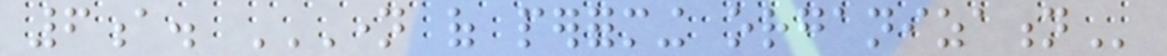6a. NAME OF PERFORMING ORGANIZATION
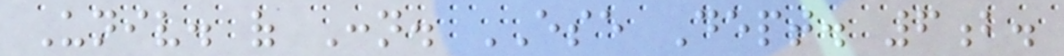Univ. of Conn. ESE Dept. 6b.
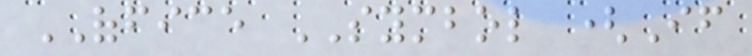OFFICE SYMBOL (If
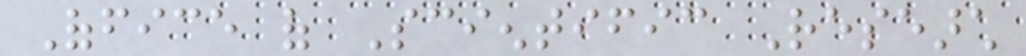Office of Scientific Research
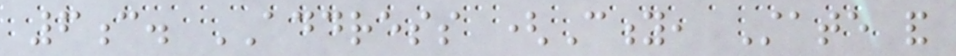6c. ADDRESS (City, State and
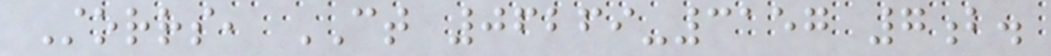Storrs, CT 06269-3157 7b.
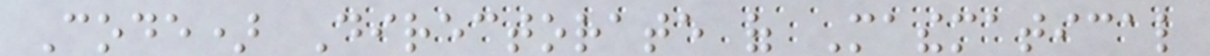Code) Directorate of Mathematical
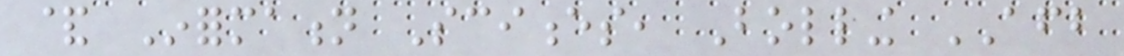& Information Sciences, Bolling AFB
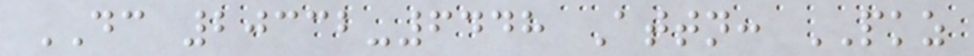DC 20332-6448 Attn: PKZ
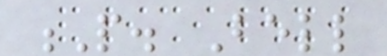P. Bell
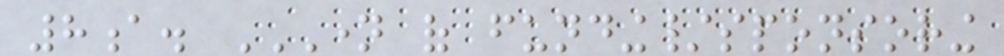8a. NAME OF FUNDING/SPONSORING
